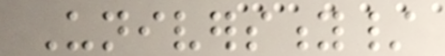University/
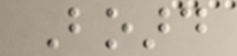Board
